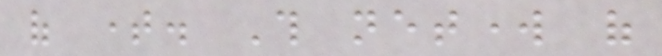of time. This network of
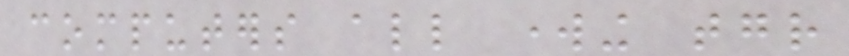computers all working together
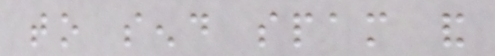to send spam and
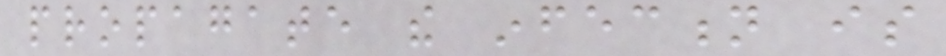propagate the infection is
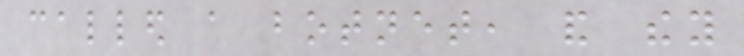called a botnet, and they
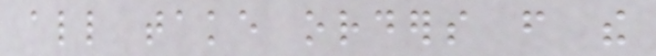all take orders from the
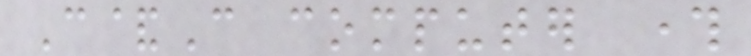C&C computer through
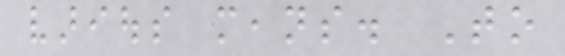various means. To
